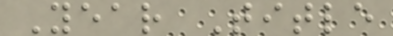Year Title
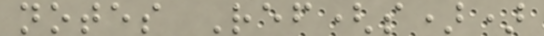notes Ref(s))
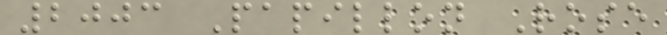2003 Papillon Rose
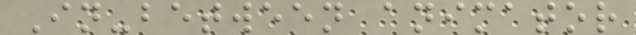In-between animator
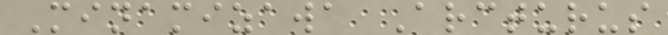Minamizawa Arcturus
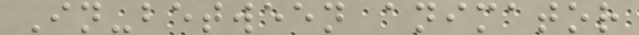In-between animator
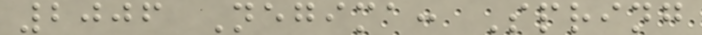2006 Negima: Spring
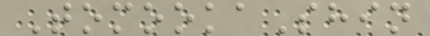TomookaShin
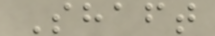Shaft
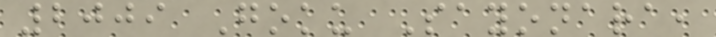2009 Goku Sayonara,
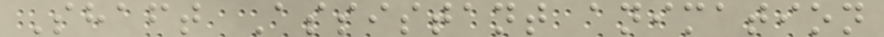Shaft Assistant animation
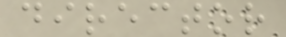director
